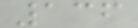136
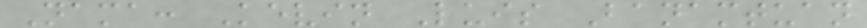Nama: Kevin Luis Banamtuan
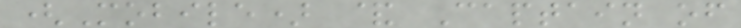(Mobile) & Captain of
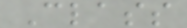Class
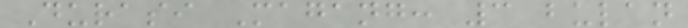Durasi Magang: 3 bulan
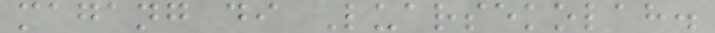magang di Luarsekolah.
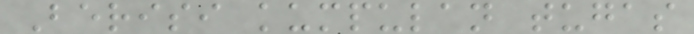Berisi kumpulan tugas
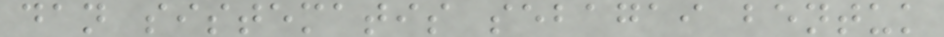dan sistematis sebagai bentuk
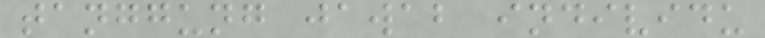tanggung jawab individu
